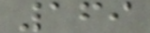169
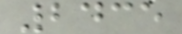2435
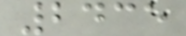2435
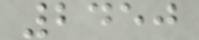2450
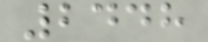2448
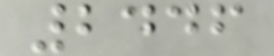2446
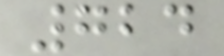724
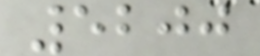5200
